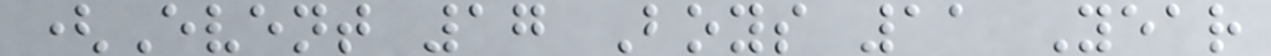(Event 17 Boys 11 Year
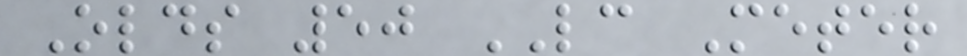Olds 50 LC Meter
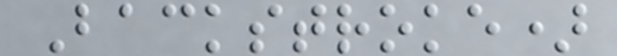Backstroke)
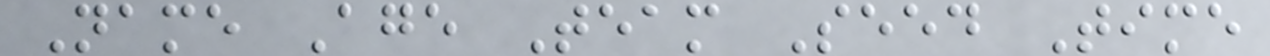Name Age Team Seed Time
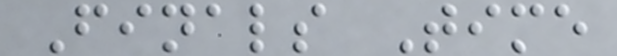Finals Time
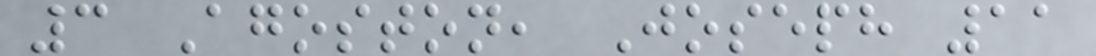3 Agoston, Joseph 11
